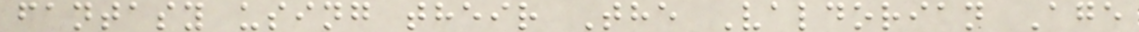fantasy using their The Valdorian Age
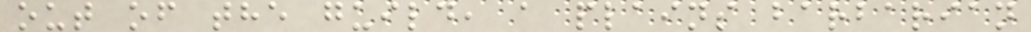out of the guild, a plains barbarian
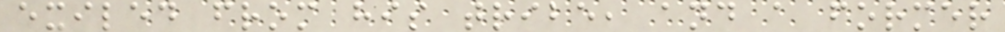exiled from his tribe, and a former
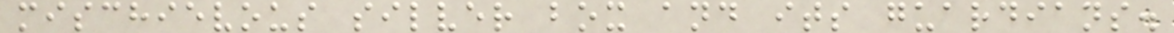mischievous silver box and its guardians.
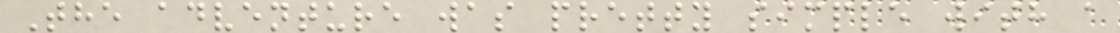The adventure was pretty simple with a
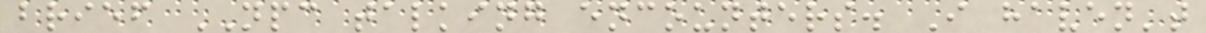brief NPC talking encounters. I haven't
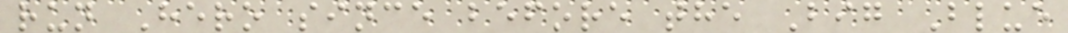run Hero since before the Big Blue
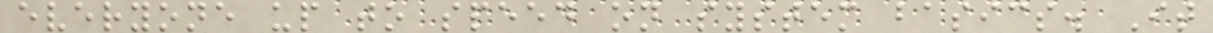everyone up to speed on system basics. It
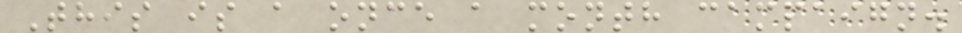This is a once a month campaign.
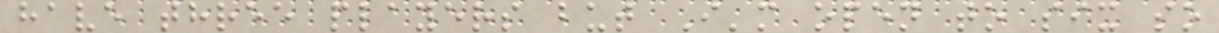have three players but I'm open to six so
